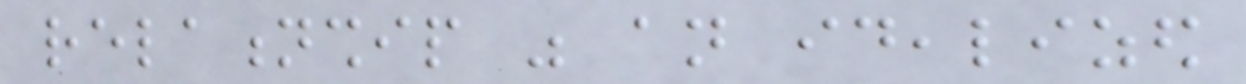relationship was an idealized
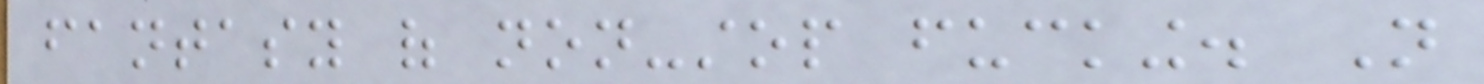fantasy of non-stop fucking. Not
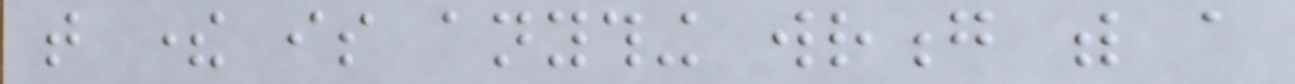that there is anything wrong with a
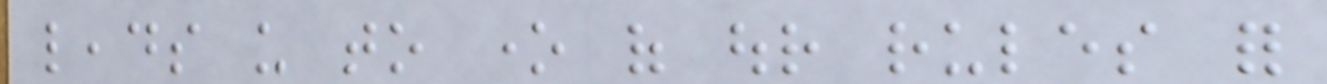leads us to one of our rules for
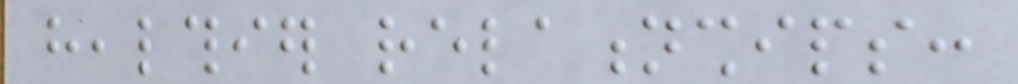healthier relationships:
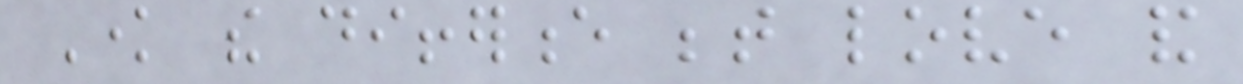Know the difference between love and
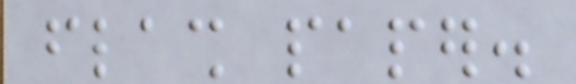flash paper.
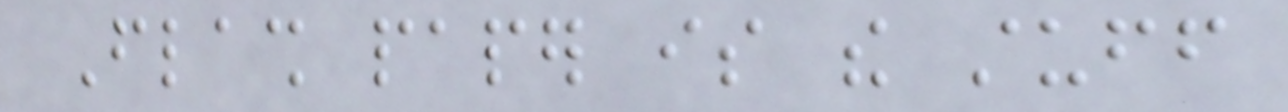Flash paper is the stuff
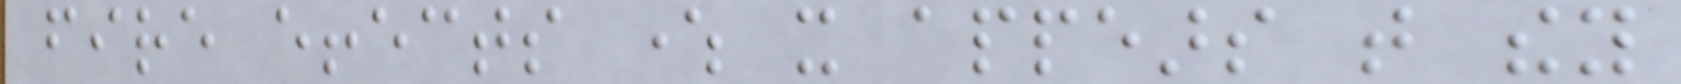fire effects where it appears that they
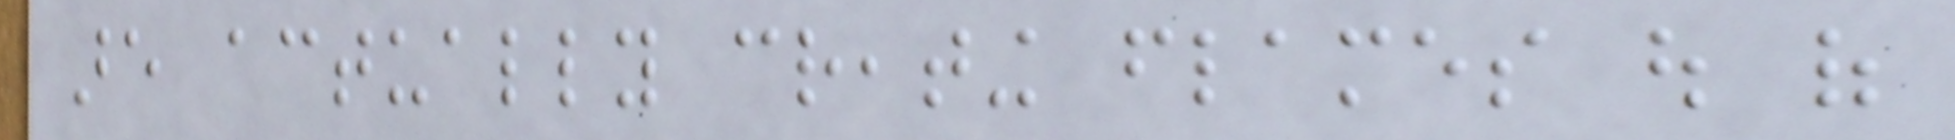are actually creating flames out of
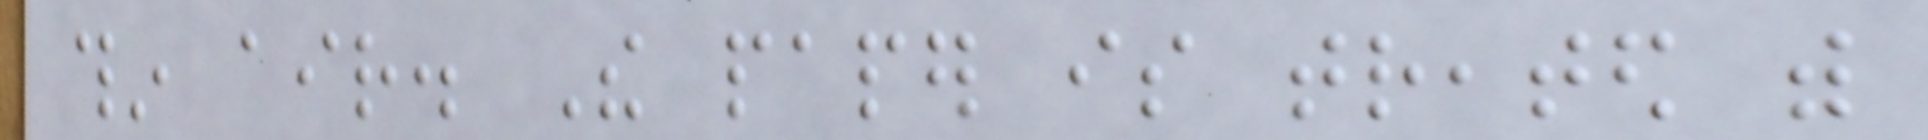thin air. The paper is treated with
